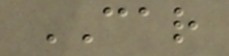CAR
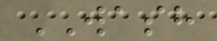WASH
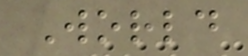World
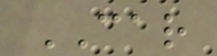CAR
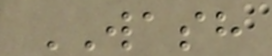WASH
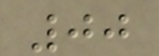00
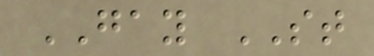GAY ST
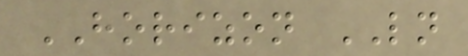HORIZON LN
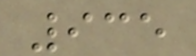935
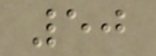50
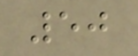50
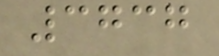3737
